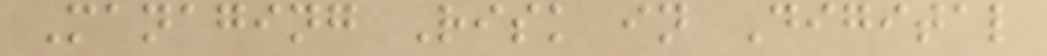Managing Risk in Digital
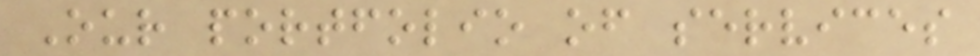Our portfolio of services
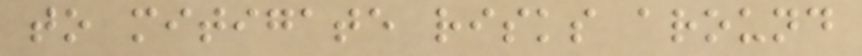to mitigate risks around
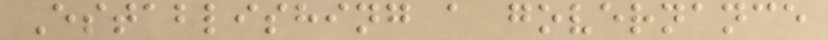Establishing a governance
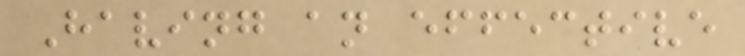Having an effective
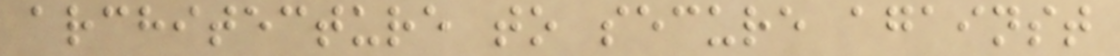architecture to secure against
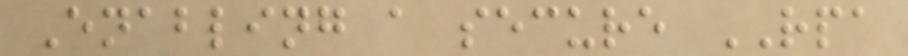Enabling a secure RPA
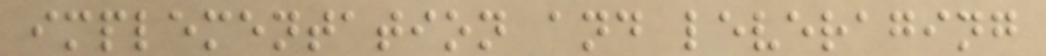implementation and leveraging
